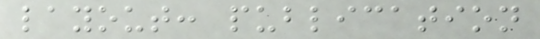layout: publication
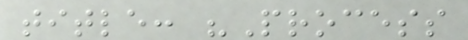title: "Process
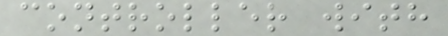controller with
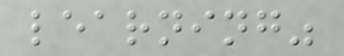learning"
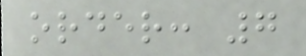order: 7
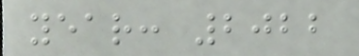year: 2022
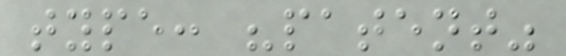type: "patent"
